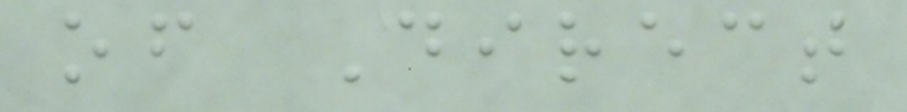of Direct
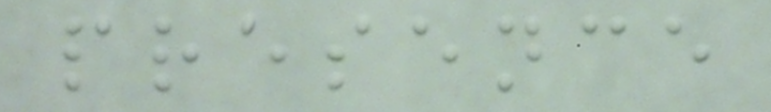presence
